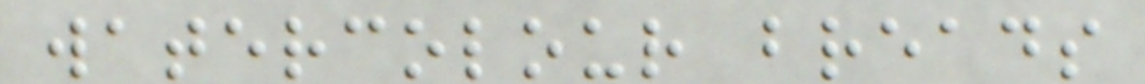watercolour breads
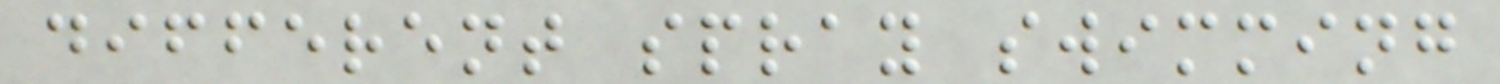different spray swimming
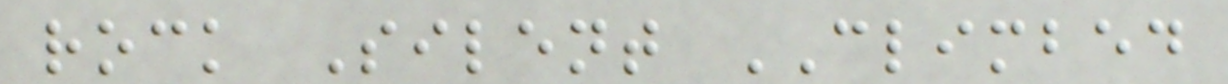rock Silent CLIMBED
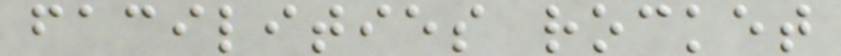facilities rocket
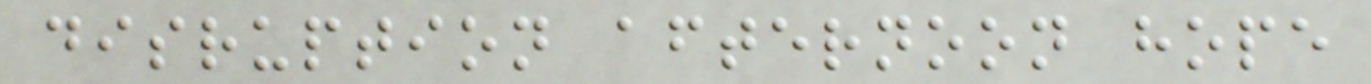disruption afternoon hope
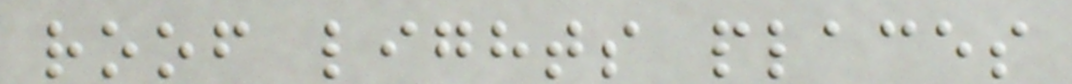roof lights places
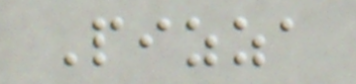Pizza
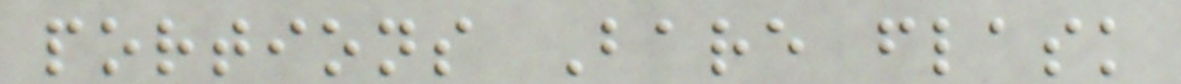portions Bare flask
